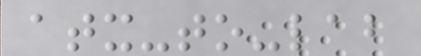atx-to-lab
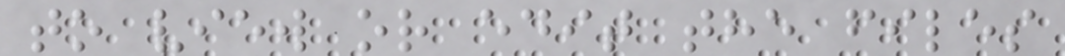to view or edit the files
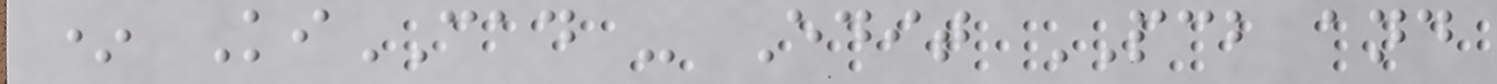* KiCAD - Edit PCB and
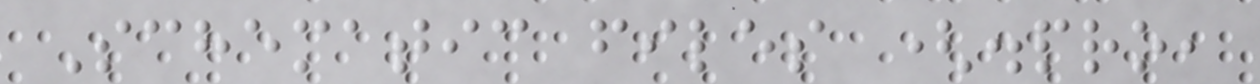Schematic files (.pro,
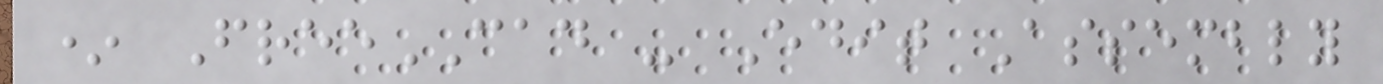* FreeCAD - Edit Assembly
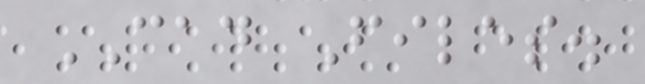CAD Files.
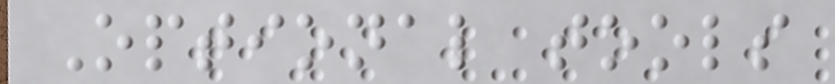Optional tools
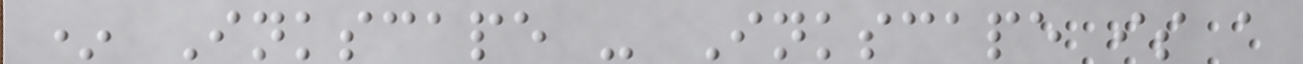* Inkscape - Inkscape is a
